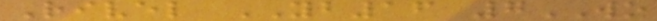Rivel YB16 7WO
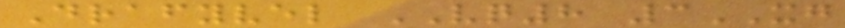Drafyvel VQ8 3XG
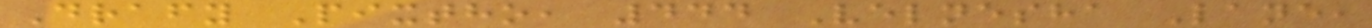Drafy Pixtho, 444 Velnesha Lane,
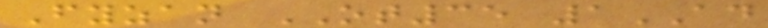Fyzan OT35 1AD
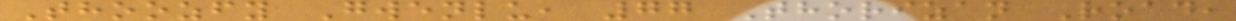Thoozfy Gwenlu, 77 Thorizan Road,
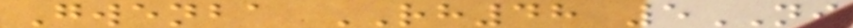Gwenba RH48 5NI
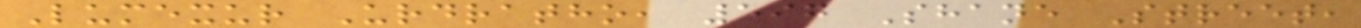Lumexur Urdratho, 597 Shane Street,
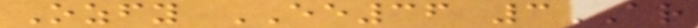Ozfy EE36 3AR
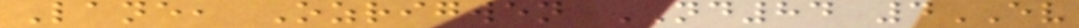Lane, Ozrigwen ND84 4EV
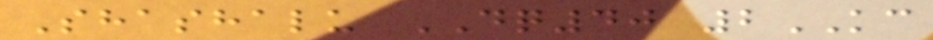Shashalu DQ40 2KC
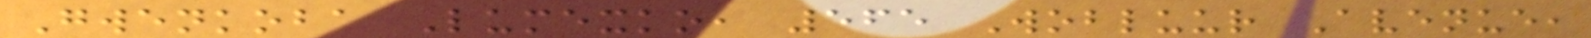Gwenkoba Lumexko, 565 Wobluur Avenue,
